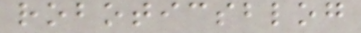roboticsblog
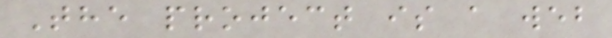The project is a web
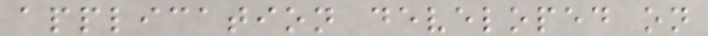application developed on
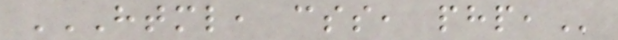HTML, CSS, PHP,
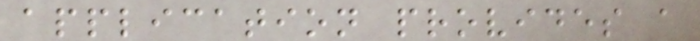application provides a
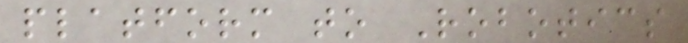platform to Robotics
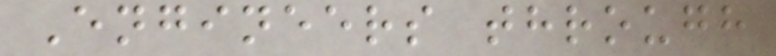Engineers through
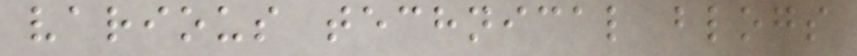various technical blogs
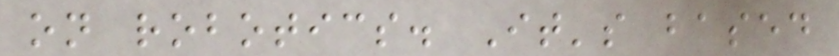on robotics. It's based
